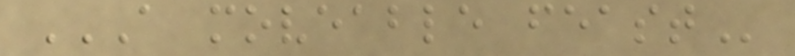A MOVEABLE FEAST
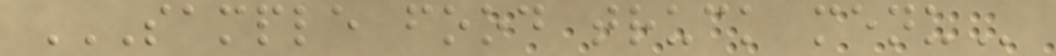SAMPLE FOOD TRUCK MENU
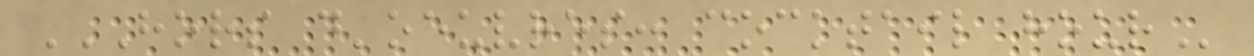HORS D'OEUVRES: COCKTAIL HOUR
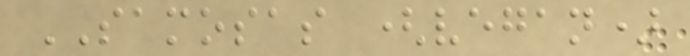SAMOSAS (vegan)
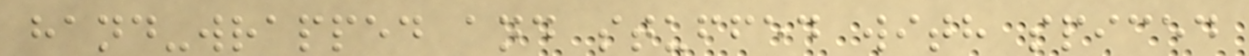hand-wrapped and stuffed with spiced
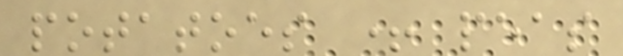potatoes + peas
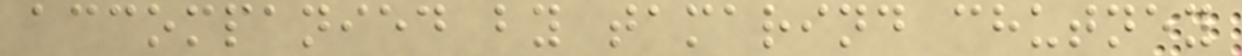accompanied by tamarind chutney
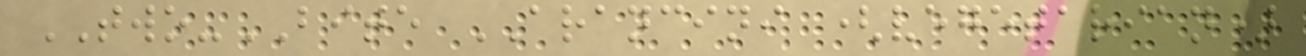TWO-BITE ARANCINI (vegetarian)
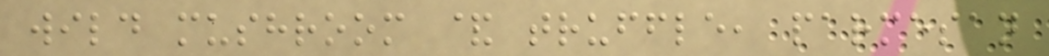wild mushroom & truffle, parmesan
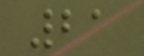21
